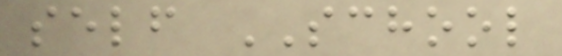self SCHOOL
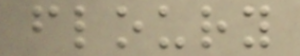floury
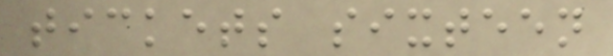tickets sixteen
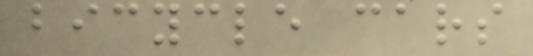bicycle cars
